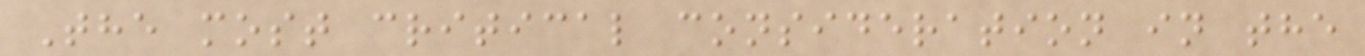The most critical consideration in the
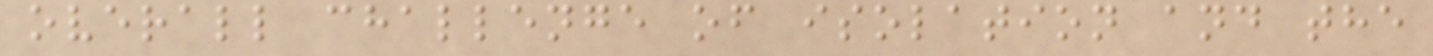overall challenge of isolation and the
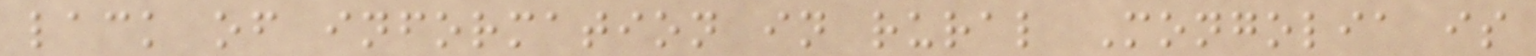lack of information in rural Mongolia is
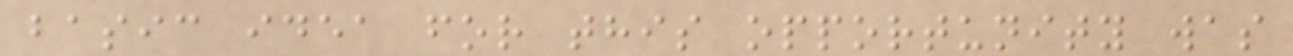basic idea for this opportunity was
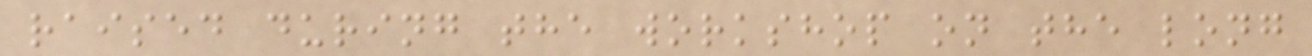raised during the workshop on the long
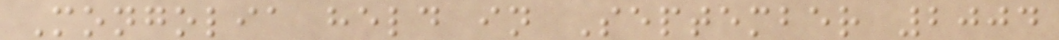Mongolia held in September 2004
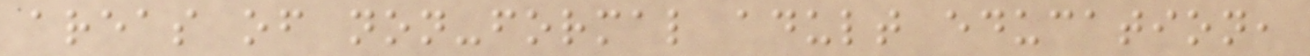areas of non-formal adult education,
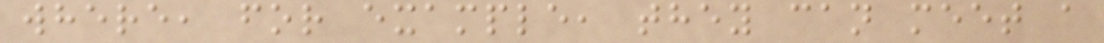where, for example, they can meet a
